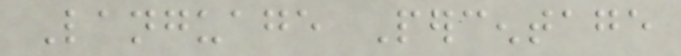Language Percentage
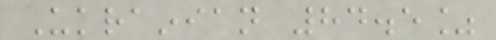Ukrainian 84.5%
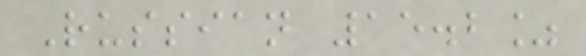Russian 15.2%
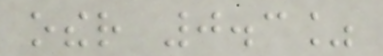other 0.3%
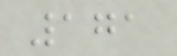171
